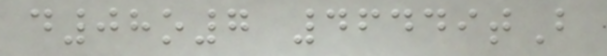d08o7 46449tB
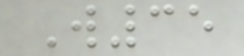W35
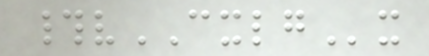#vCXLGx
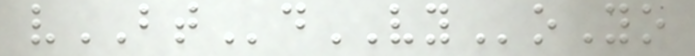vBTdVYoYo
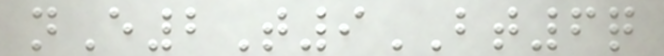nE2T9BT6q
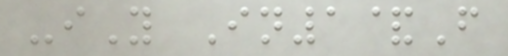-iY In1&F
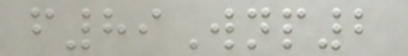f89Wnp2
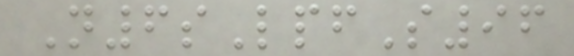N6sLpfS96
